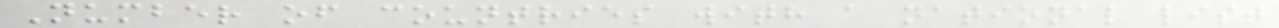Number of countries with a national list
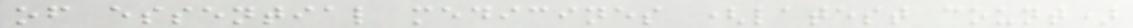of essential medicines (latest count)
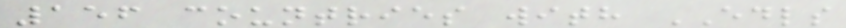156 countries with EDLS
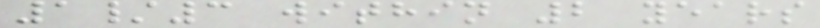1/3 within 2 years
